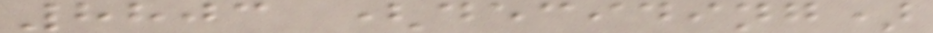8803 (deciding)
